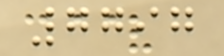7797
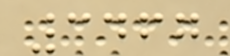3467
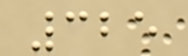325
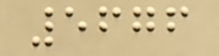5676
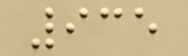935
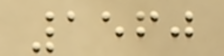1560
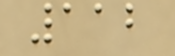112
